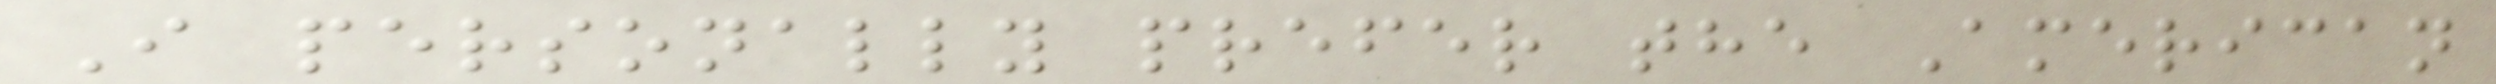I personally prefer the American
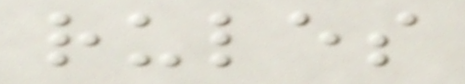rules
